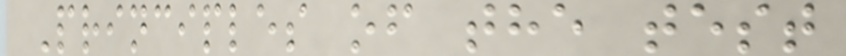Principles of the test
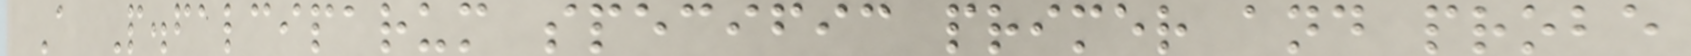A P.falciparum specific primer and probe
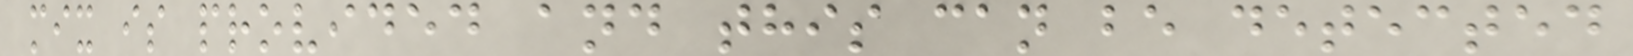mix is provided and this can be detected
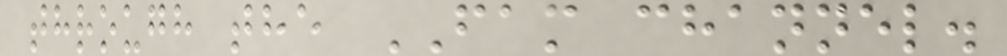through the FAM channel.
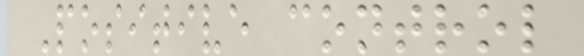Positive control
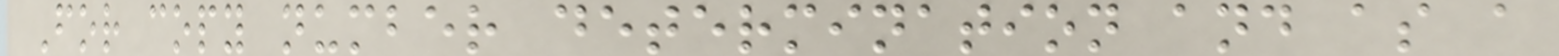For copy number determination and as a
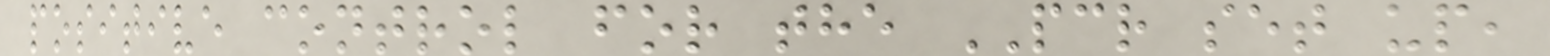positive control for the PCR set up,
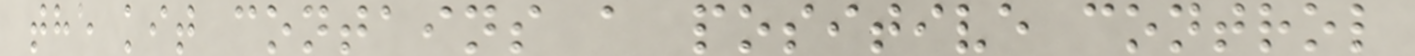the kit contains a positive control
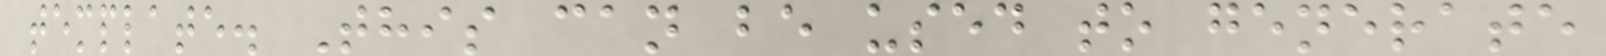template. This can be used to generate
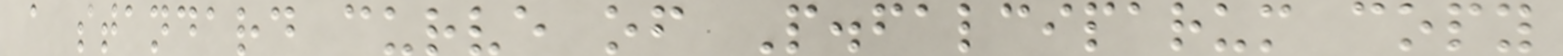a standard curve of P.falciparum copy
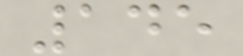145
